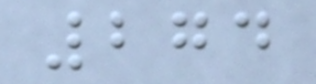274
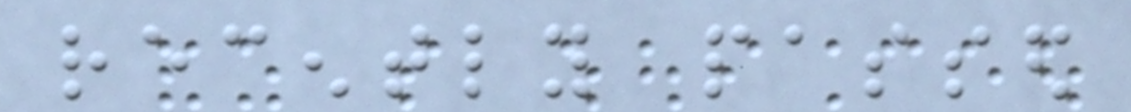recently passed
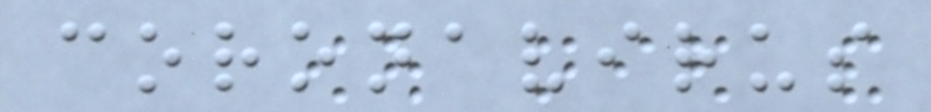coronavirus
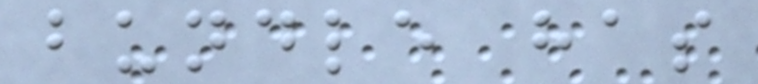bundle has
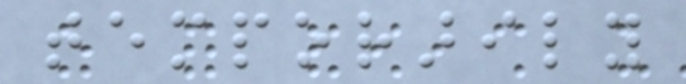temporarily
